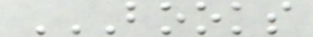BOOKS
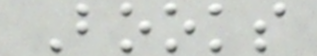Books
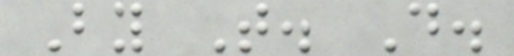By T. D.
